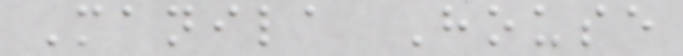Manila House
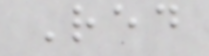Red
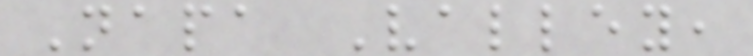Napa Valley,
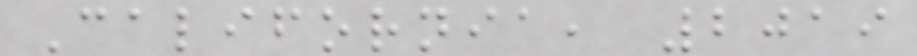California, 2019
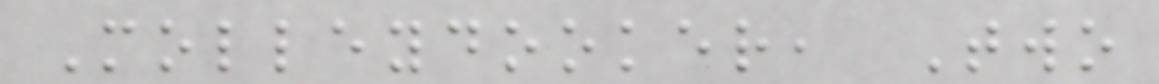Molleydooker, Two
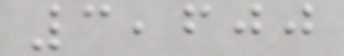3,600
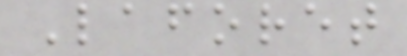Laforet
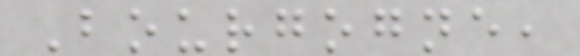Bourgogne,
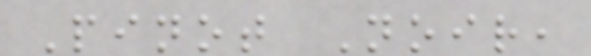Pinot Noir,
